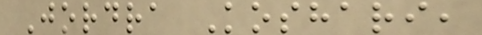Jordra Koshari,
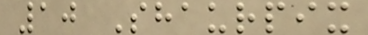10 Shaurpix
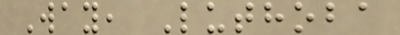Way, Luthoba
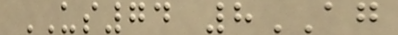US74 8AG
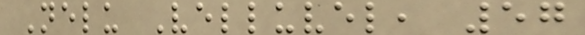Nelu Velluvel, 57
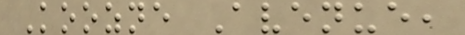Koozne Avenue,
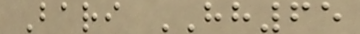Bari HH65
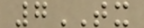7TX
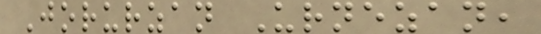Jorurzan Urnezan,
